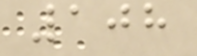108
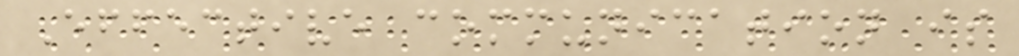Effective communication is
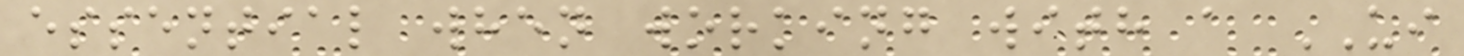essential when working with a UI
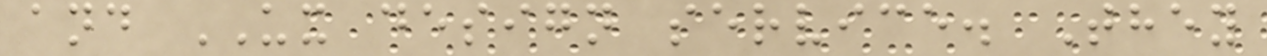and UX design service. They
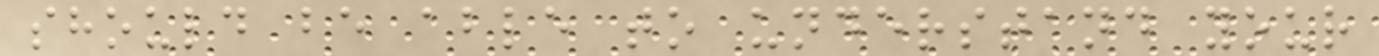should be able to understand your
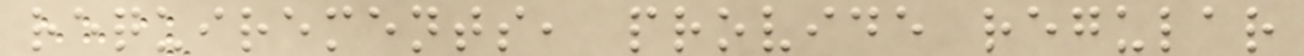requirements, provide regular
